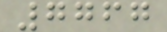7767
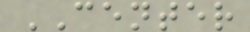CENTER
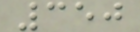350
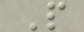P
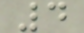4
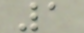1
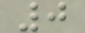0
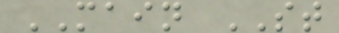MAIN ST
